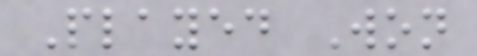Played Won
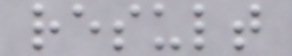result
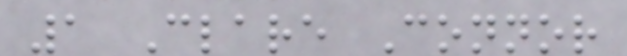1 Clare Connor
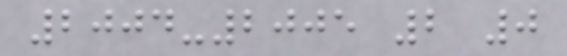2004-2005 2 0
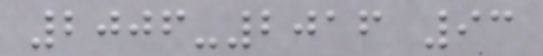2006-2016 93
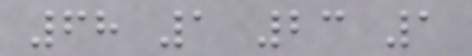68 1 23 1
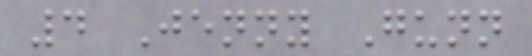4 Jenny Gunn
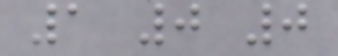1 0 0
